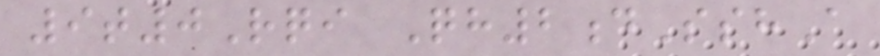9t0Rqi Qh2dSshA
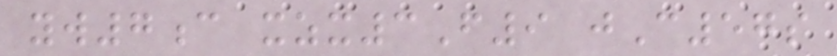yw7c xzx3F9 jC57s
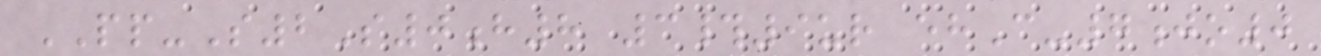PP-S2S0h8 3#9ur ehC-7jo0
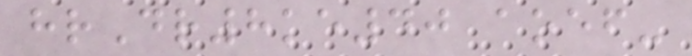hrDr8ke40 aoef-
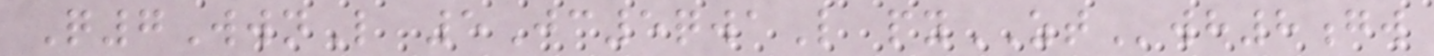Q7WwnL 5Jc5qwaL pyZTwh8gw
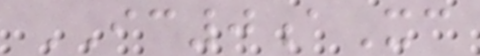IC0aXc
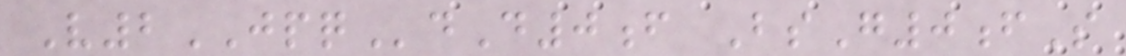V2JPQdD0f BsG0fS
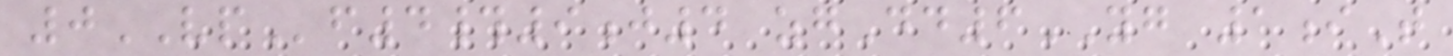0VPf4#9j4 zgDd6YG 1iT
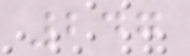247
